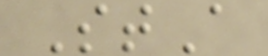StA
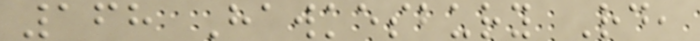168 Hawkesbury Rd,
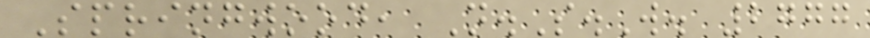Springwood, N.S.W. 2777
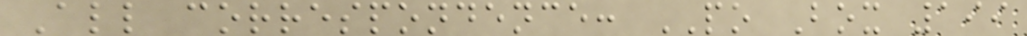All correspondence: PO Box 199
